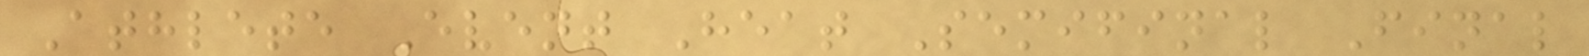Athlete Event Heat Semifinal Final
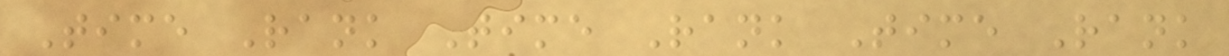Time Rank Time Rank Time Rank
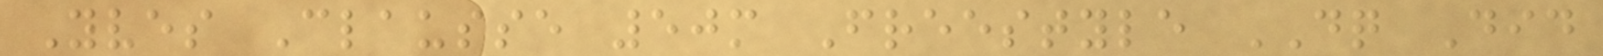Yves Clausse 50m Freestyle DQ Did
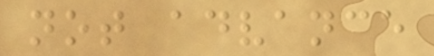not advance
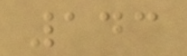143
